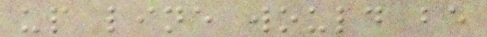up line would be
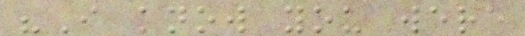"I know you were
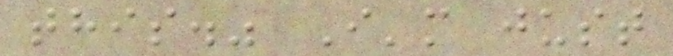this." I'm just
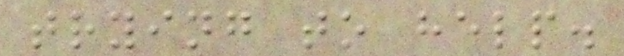trying to help.
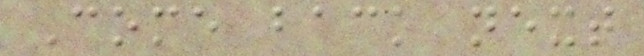Come back next
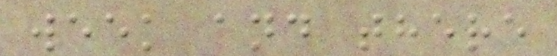week and there
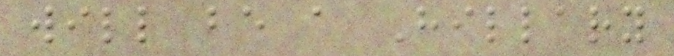will be a Hillary
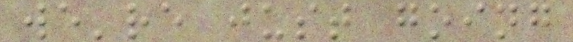we're just going
